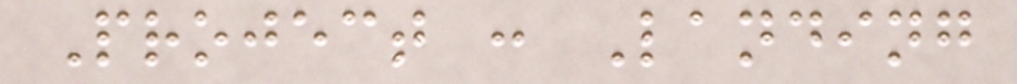Project : Landing
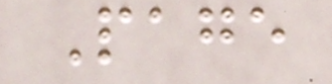Page
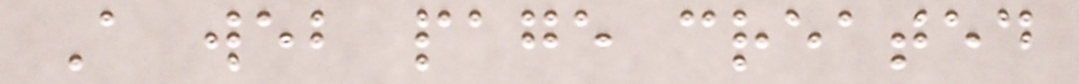A web page created
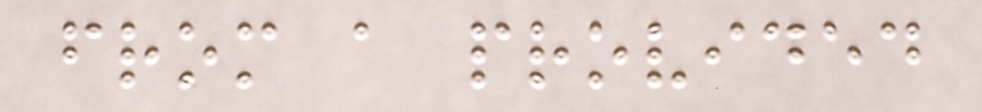from a provided
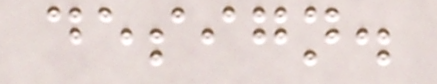design.
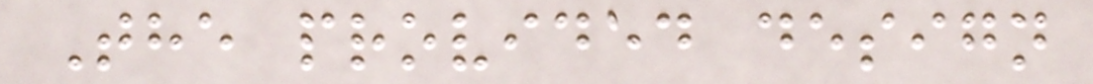The provided design
